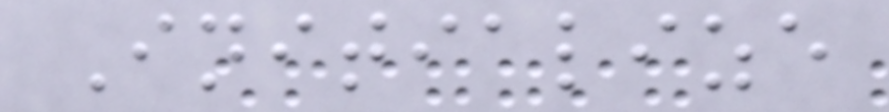Initialize
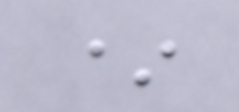*
